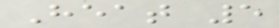Heat 5
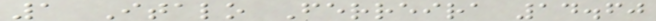1 Italo Ferreira 14.60
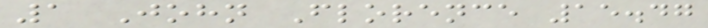1 John Florence 15.47
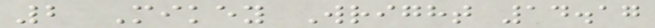2 Mikey Wright 14.17
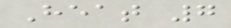Heat 7
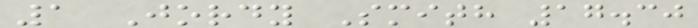1 Jordy Smith 17.30
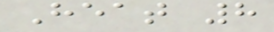Heat 8
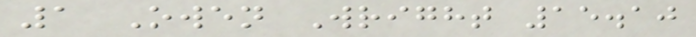1 Owen Wright 15.10
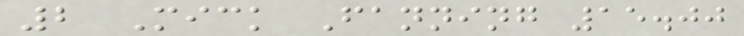2 Mick Fanning 15.00
